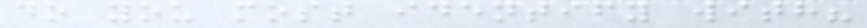do you most identify with?
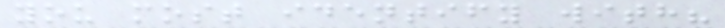you most identify with?
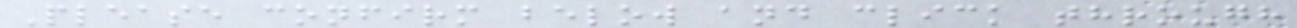Please confirm below and click through
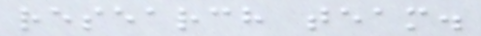research team.
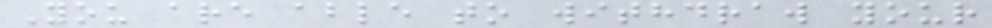You are able to withdraw your
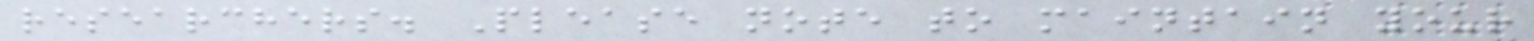researchers. Please note to maintain your
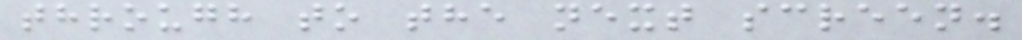through to the next screen.
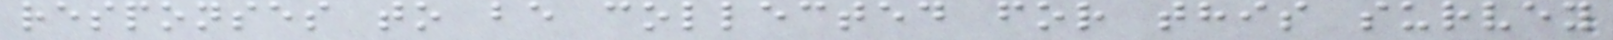responses to be collected for this survey
